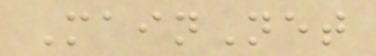MainNet
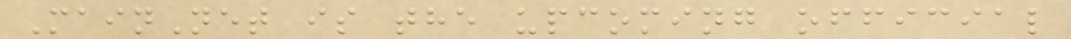MainNet is the upcoming official
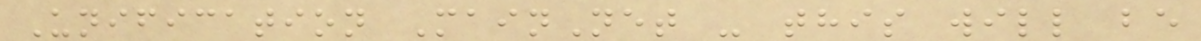Unification MainNet - this will be
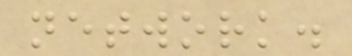network.
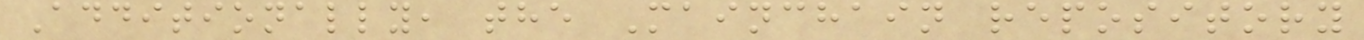Additionally, the Mainchain repository
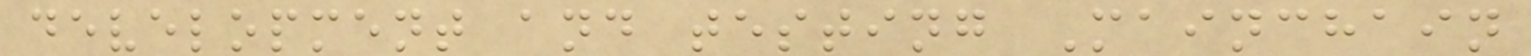development and testing Mainchain
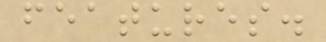features.
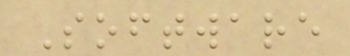Software
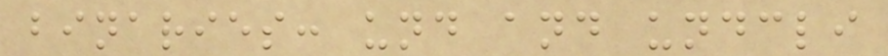binaries: und and undcli
